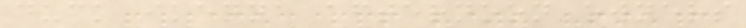duck ikenna afternoon owners
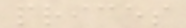prices
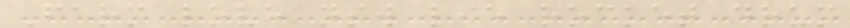Farm love nsw lie rocket drum
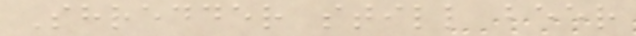Shredder still beer
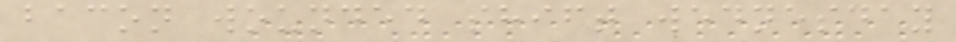bacon wounded shift wednesday
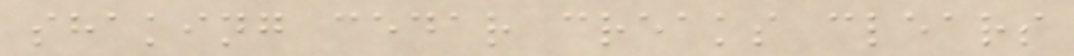shaking cedar creaks clears
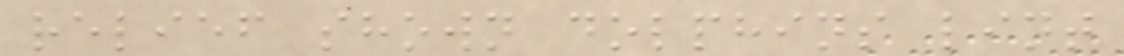relief shown dolphins lint
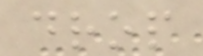drop
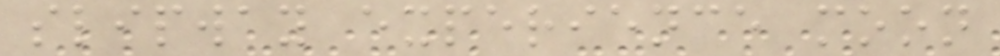slipway experience moon
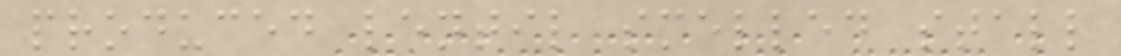produced lentil smelled stall
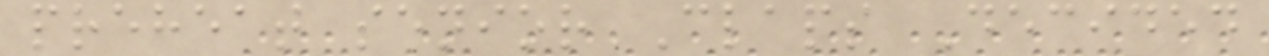preheat senior Claps Decided
